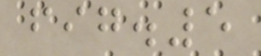fig.5
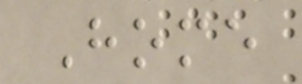Home
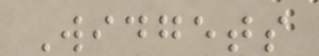Widgets
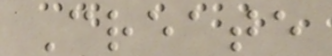Create
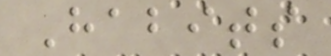Habits
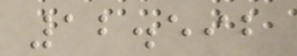12.592
